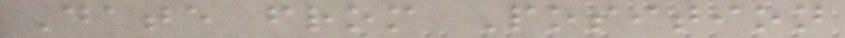Date from Position
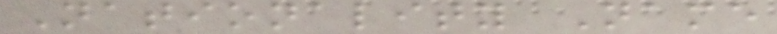Nationality Name
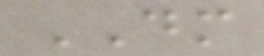DM
